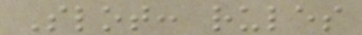Slot: rules
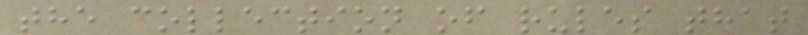the collection of rules that
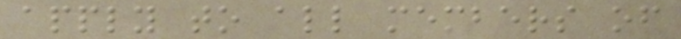apply to all members of
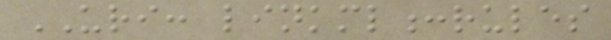URI: linkml:rules
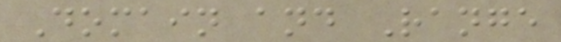Domain and Range
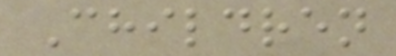Children
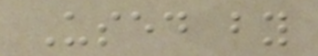Used by
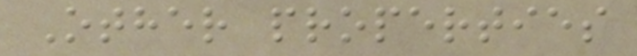Other properties
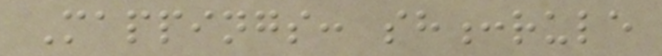Mappings: sh:rule
